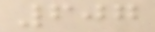607
